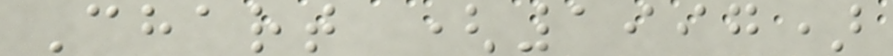Chart (1997)
